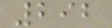292
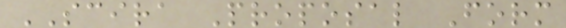SCIRA Proposal Form
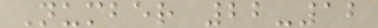Number 22-12
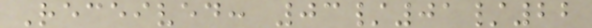Received: 03/01/22
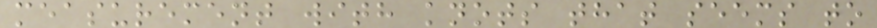measurement with knots that seems to
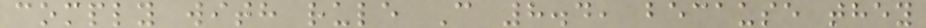comply with rule C 8.4, because they
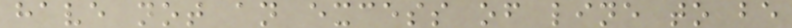have not an excess of line to be
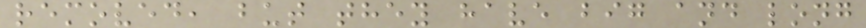removed, but they have big and long
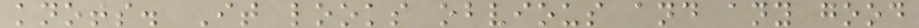knots. It looks obvious and any good
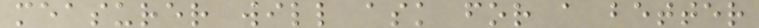measurer will ask for a better
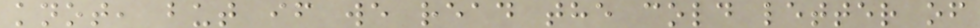knot, but if we read the cold letter of
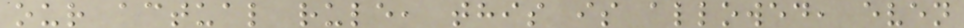our actual rule, this is allowed, even
